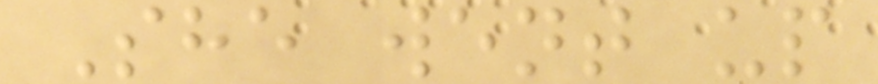She went up
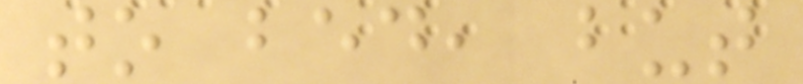to bed, but
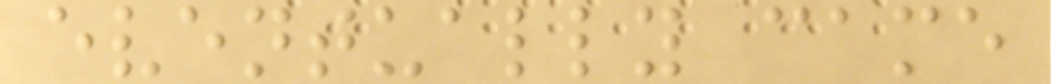eventually came
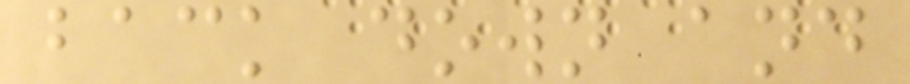back down and
